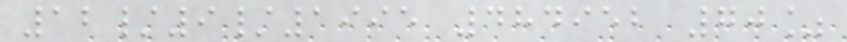12/9/1995 484952 70%
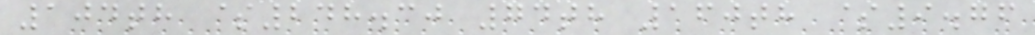104th $248.30 74th 160th $9.76
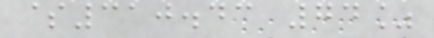$310.43 74%
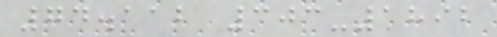74.112 303-1892
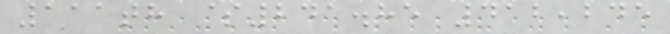111th $241.85 412,245
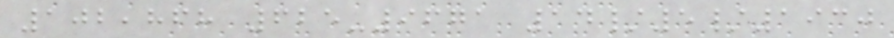102,868 625-9671 14/5/1930
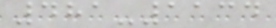481-1134
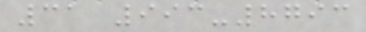31 993-8793
